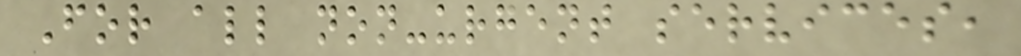For all non-urgent services,
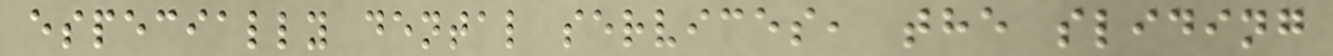especially dental services, the sliding
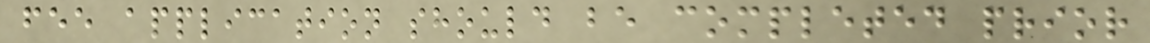fee application should be completed prior
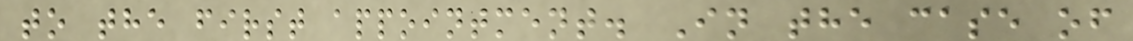to the first appointment. In the case of
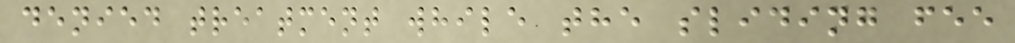denied treatment while the sliding fee
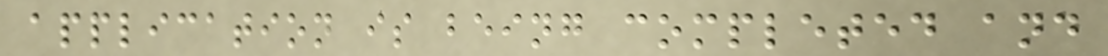application is being completed and
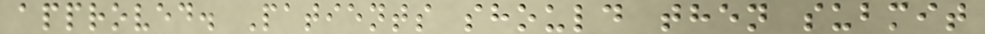approved. Patients should then submit
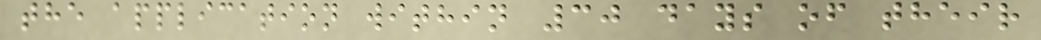the application within 30 days of their
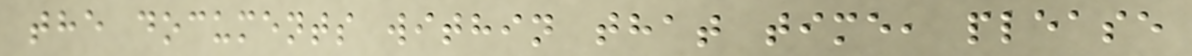the documents within that time, please
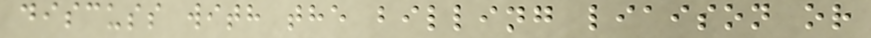discuss with the billing liaison or
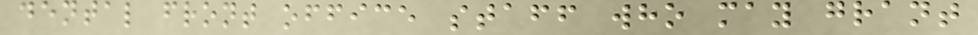dental front office staff who may grant
